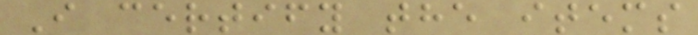I certify the items
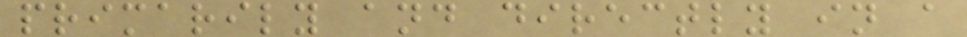primarily and directly in a
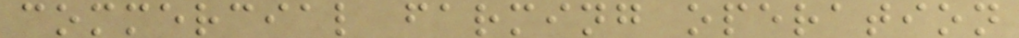commercial farming operation
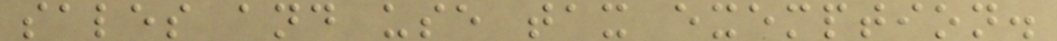sales and use tax exemption.
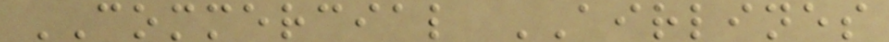COMMERCIAL AIRLINES
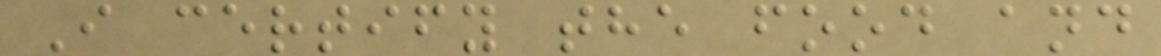I certify the food and
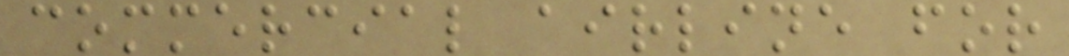commercial airline for
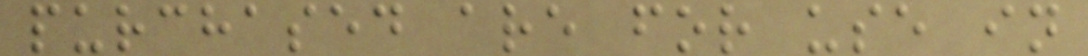purchased are for use in
